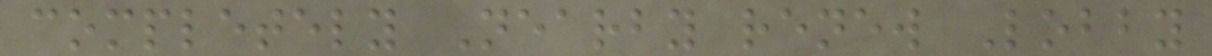completely Nearby renew Lobby
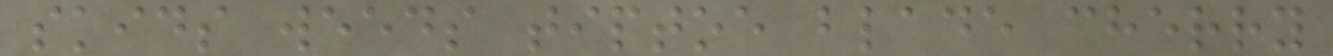skids weeds tiptoe blade cherry
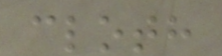cloth
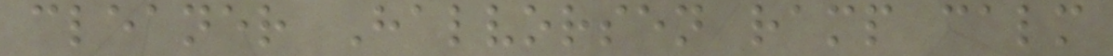cleaner Halvorsen ramp calm
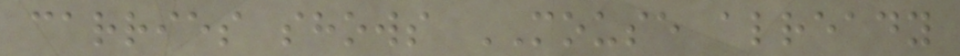carries shows MOUSE already
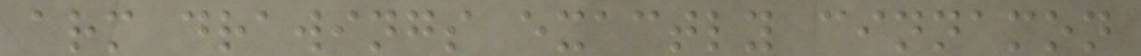arm drawings exactly cinnamon
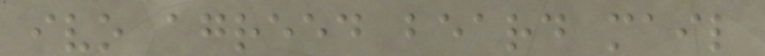ivo agreed beard mail
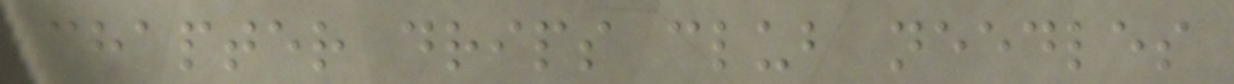chapter drips club needles
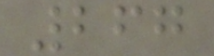267
